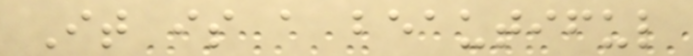It is a beautiful
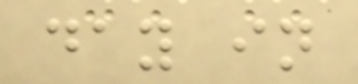day in
